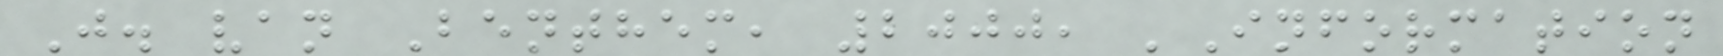J. van Benthem, 2000, 'Information
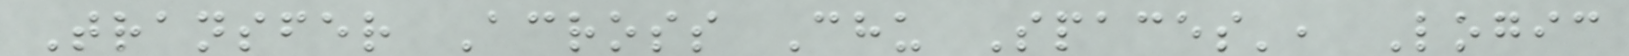Transfer Across Chu Spaces', Logic
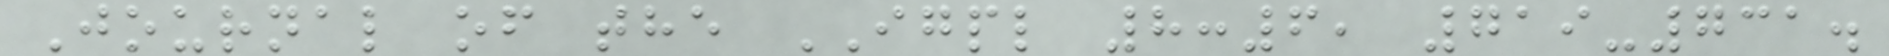Journal of the IGPL 8:6, 719-731.
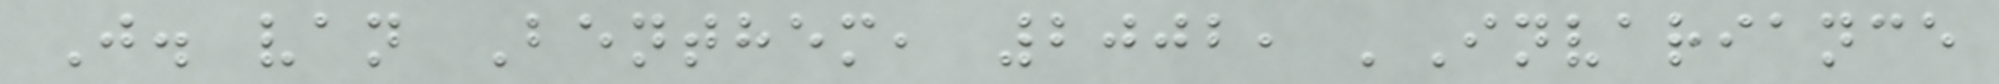J. van Benthem, 2002, 'Invariance
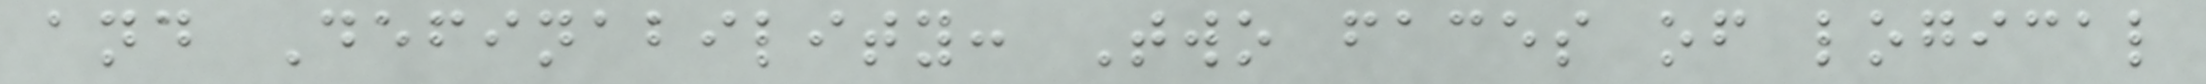and Definability: Two faces of logical
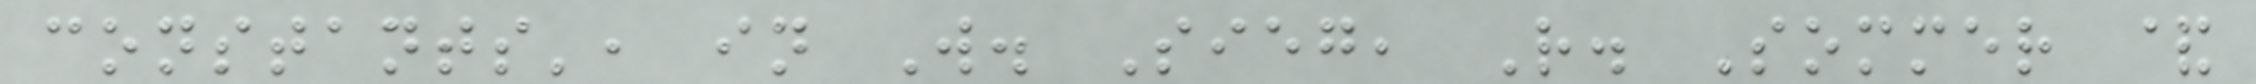constants', in W. Sieg, R. Sommer &
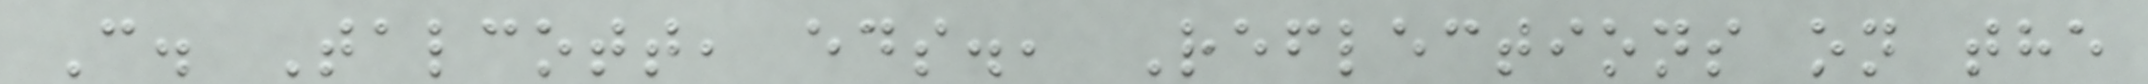C. Talcott, eds., Reflections on the
